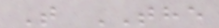T THE
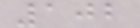102
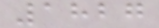1827
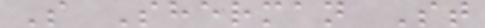S Sherman St
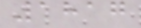1817
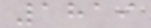1819
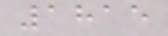1815
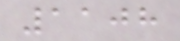1108
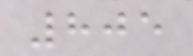805
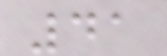41
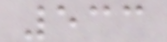533
